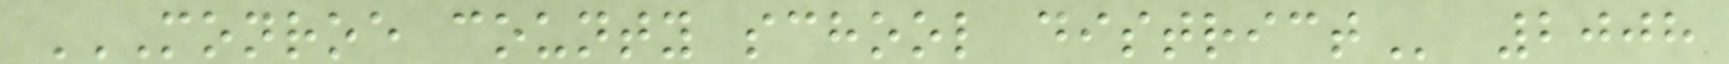MONROE COUNTY SCHOOL DISTRICT 2008
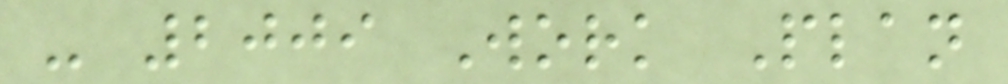- 2009 Work Plan
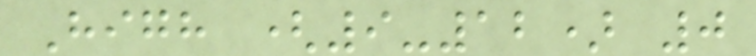High (9-12) 0
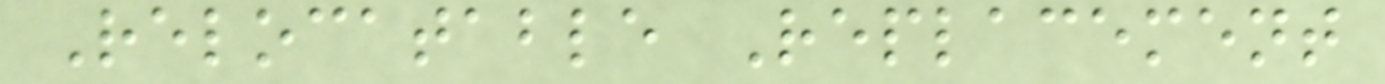Relocatable Replacement
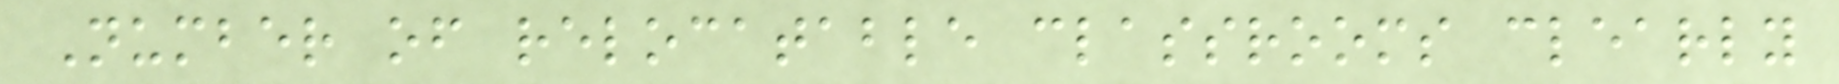Number of relocatable classrooms clearly
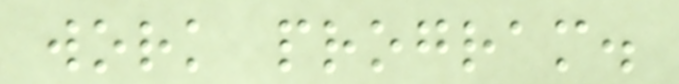work program.
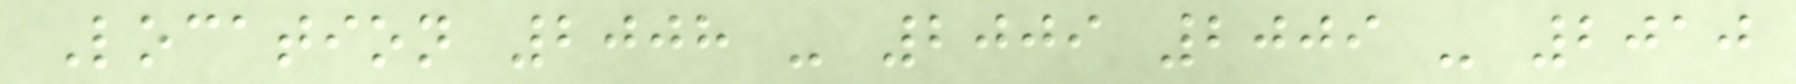Location 2008 - 2009 2009 - 2010
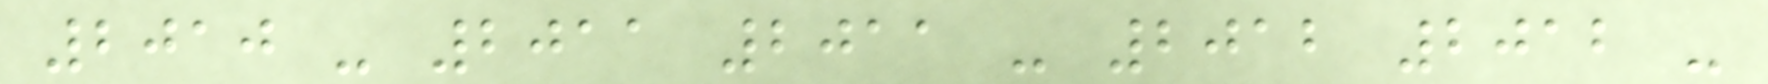2010 - 2011 2011 - 2012 2012 -
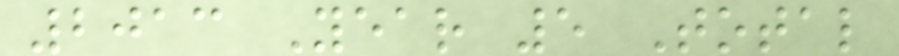2013 Year 5 Total
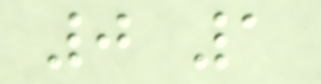0 1
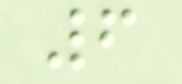6
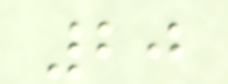20
